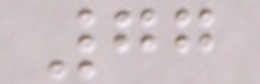77
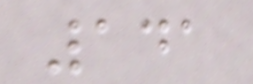141
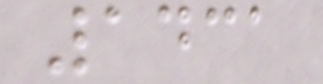1431
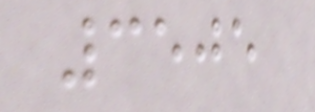3505
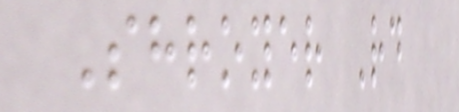Shroyer Rd
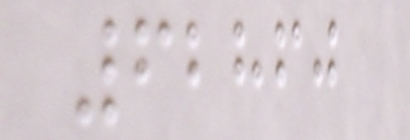62860
